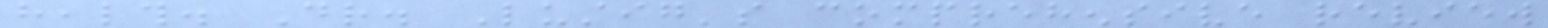health. Dr. Lustig's comprehensive review
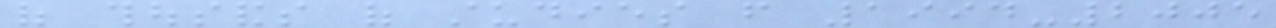of thousands of studies from 1994-2005
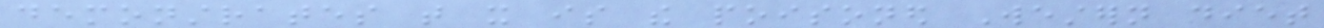demonstrates that it is the poisoned Western diet
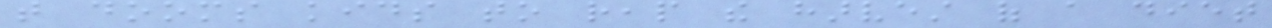that dooms kids to reap the harvest of a diet
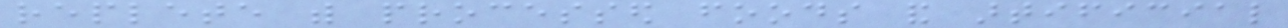replete with processed foods and artificial
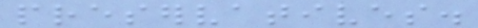preservatives.
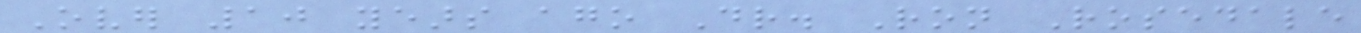Over 10 years ago Dr. Ron Rosedale
